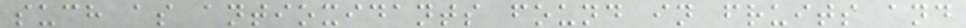such as antioxidants found in fruits and
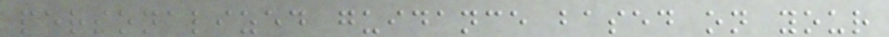personalized guidance based on your
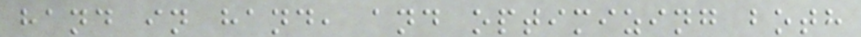hand in hand, and optimizing both
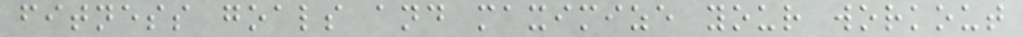fitness goals and maximize your workout
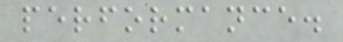performance.
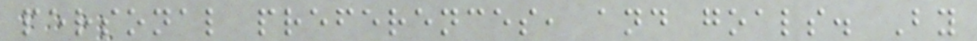personal preferences, and goals. By
